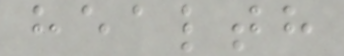health
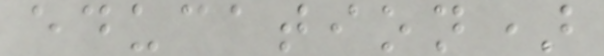education)
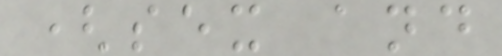(sex and
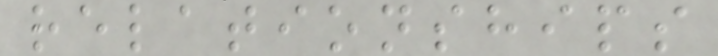relationships
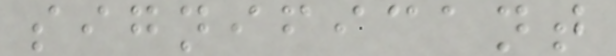significant
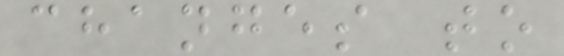changes to
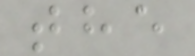the
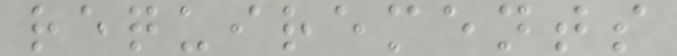requirements
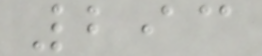293
